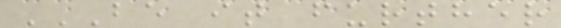BE IT FURTHER
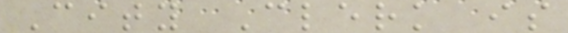City Clerk is
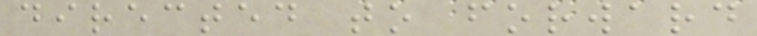directed to forward
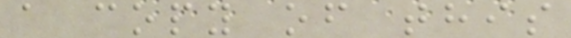a copy of this
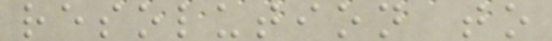resolution to
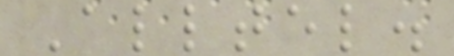Alltel.
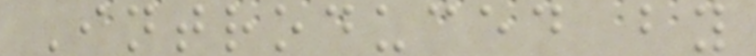Introduced by
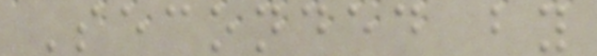Seconded by
